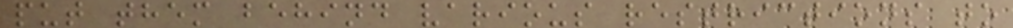put them behind various restrictions to
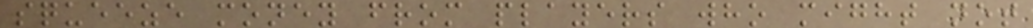squeeze money from players who might not
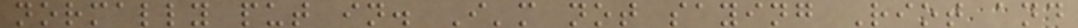normally put in. I'm not saying Riot and
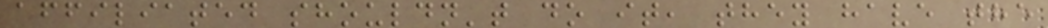affiliated shouldn't do it, they have the
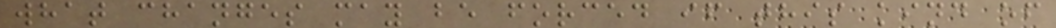what changes may be forced if this kind of
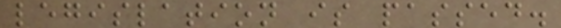legislation is passed.
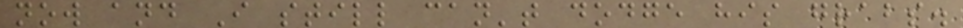now and I still can't dodge his grabs.
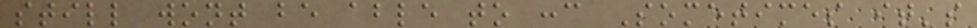still wont be able to :c Sometimes it's
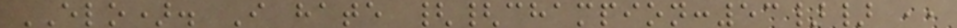ELO). I hate {{champion:53}} ,,
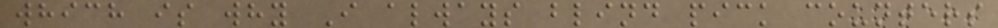which is why I always blind pick counters
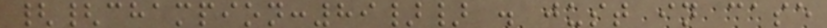{{champion:89}} . just in case
